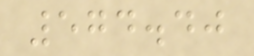574.40
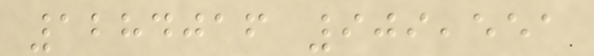1284016 909,551
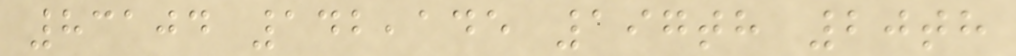83104 142,145 197th 20th
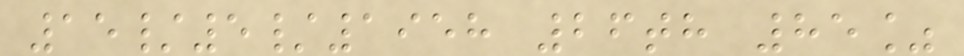15/5/1958 26th 85%
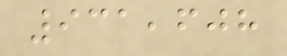931,608
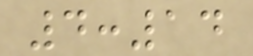4:14
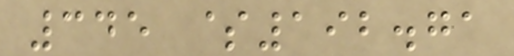345 $192.71
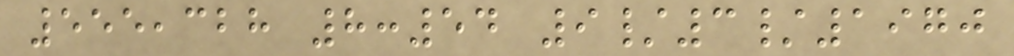555,328 8:54 9/3/1970
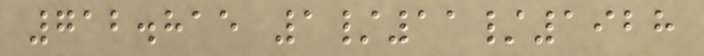712.815 1/11/1928
